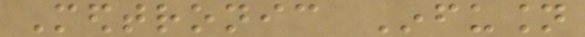Medtronic Infusion
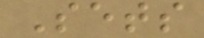Sets
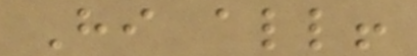Hi all!
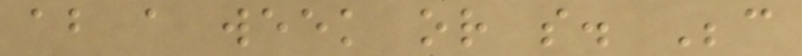about a week or so. Because
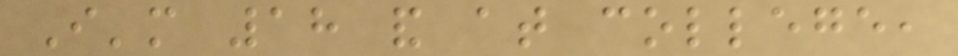I'm 18 and at college,
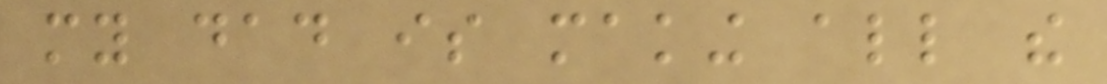my dad is making all the
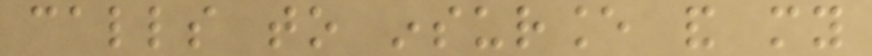calls to insurance and my
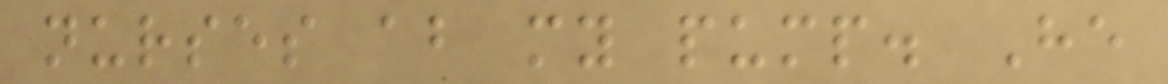nurses about my pump. He
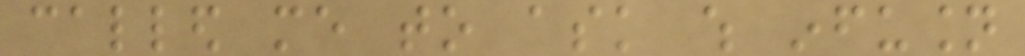called me to ask which infusion
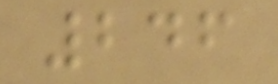246
